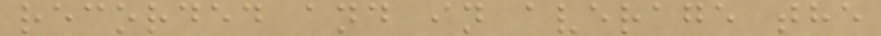recorded and in average the
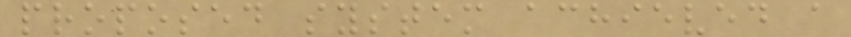proposed system achieved a
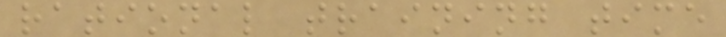rational training time
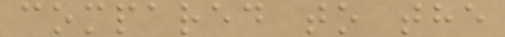compared to the
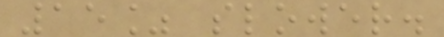15% slower.
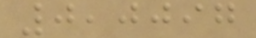0,0097
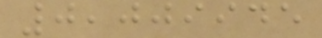0,009945
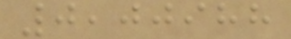0,00988
